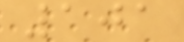101
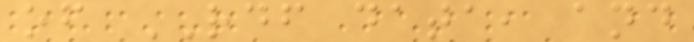of RDF data, and
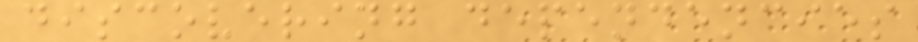discovering dependencies
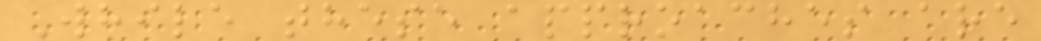While these approaches are
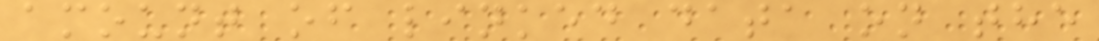amount of linked data on the
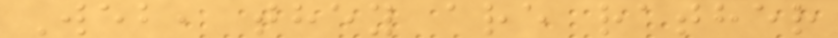Web, they are rather
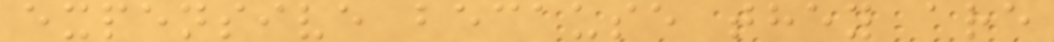expensive because they are
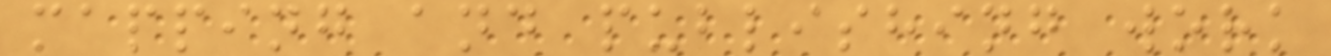mapping and publishing work
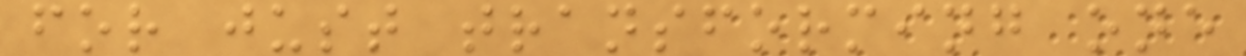for just transforming one
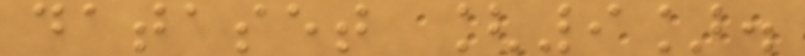dataset [9].
